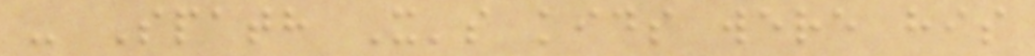- Spath X's kids were his
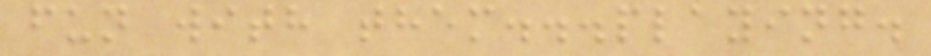fun with them...playing.
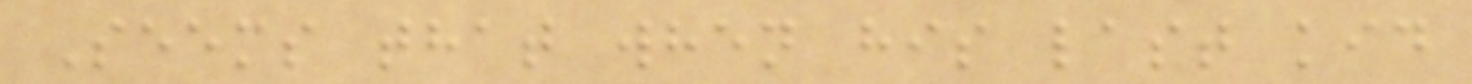Seems that when his last kid
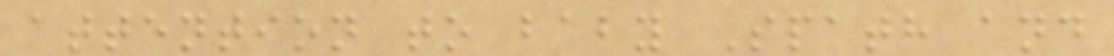attention to baby Spath and
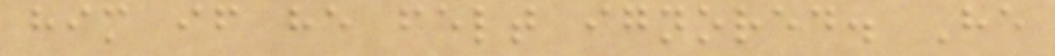him if he felt ignored. He
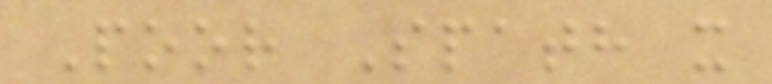Poor Spath x
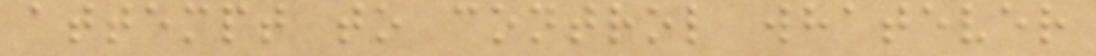attempt to control whatever
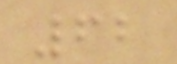62
